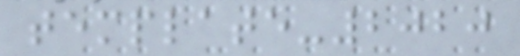template-2020
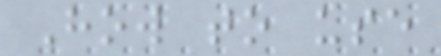How to use
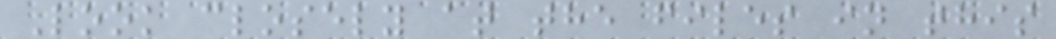Look closely at the files in this
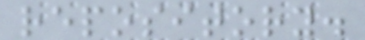repository.
